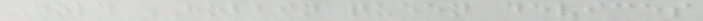Gold HOBBIN queen devices
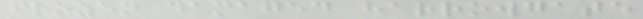frozen damaged harrowgate
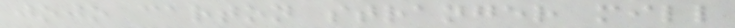jojo carton stranger mill
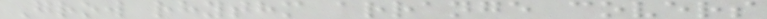Grow rhythm arrange covers
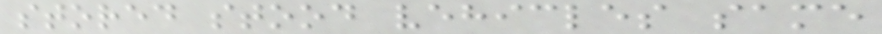stored stood vehicles same
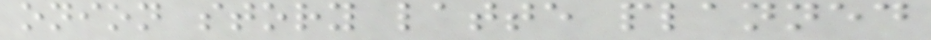onion story latte planned
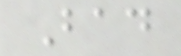Bad
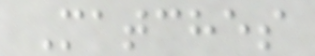Matches
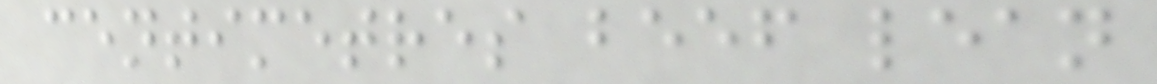centimetres beef lean
